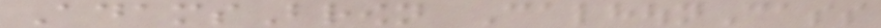AdamsBrown CalhounCass
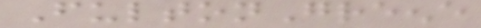FultonGreene
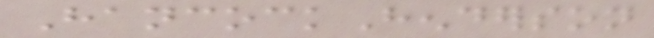HancockHenderson
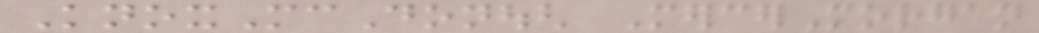KnoxMcDonough MercerMorgan
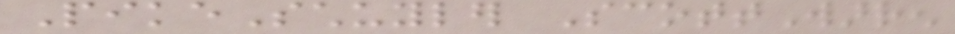PikeSchuyler ScottWarren
